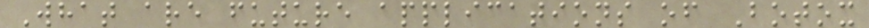What are future applications of Botox
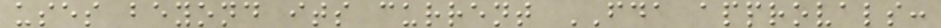uses beyond its current FDA approvals:
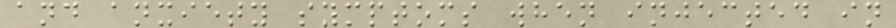and anxiety symptoms when injected in
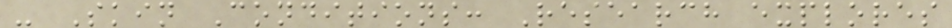- Skin Conditions: Research explores
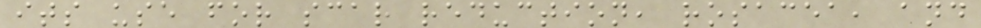its use for scar reduction, rosacea, and
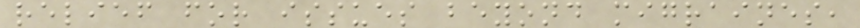relief for issues beyond migraines,
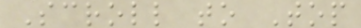Scroll to Top
